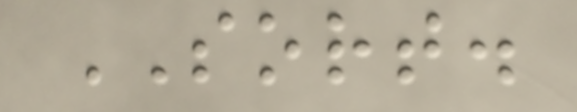SORT.
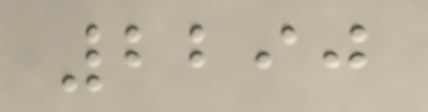2290
